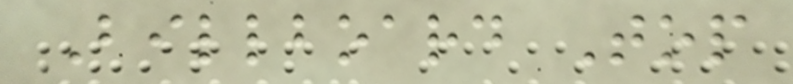Billboard Top
